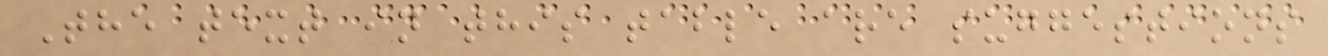The text in this table are suggestions
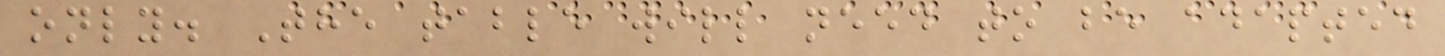only. The table will need to be adapted
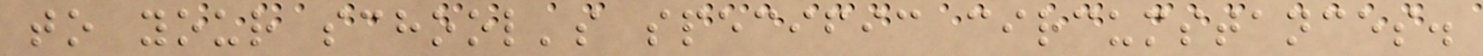to your school's specific circumstances.
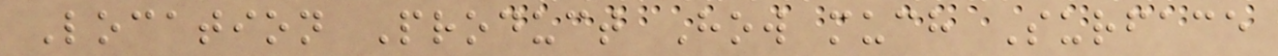Location Product How much Surface
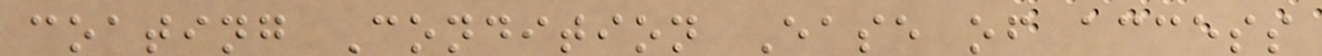coating Condition Ease of access
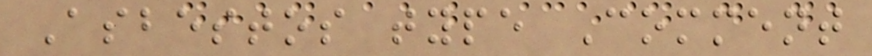Asbestos type Comment
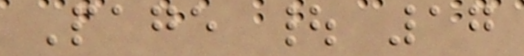Page | 17
